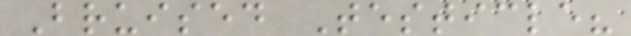Bruised Testicle?
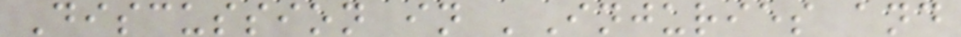Discussion in 'Injuries and
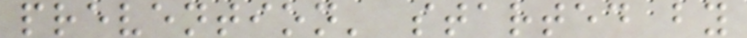prevention' started by
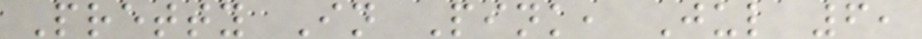Pretty In Pink, Jul 6,
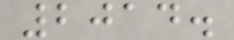2014.
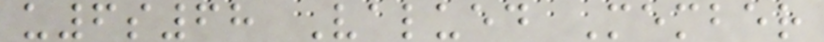u6s68 Valued Member
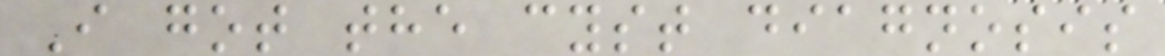I got the cyst diagnosis
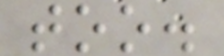too.
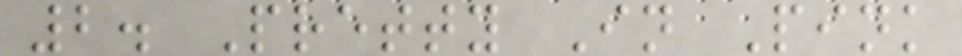2. Pretty In Pink
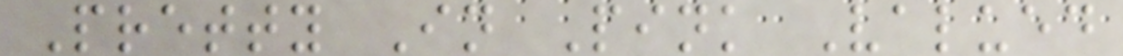Pretty In Pink Valued
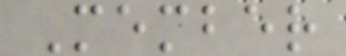Member
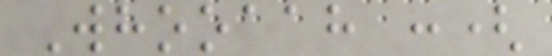Whooaah :(
